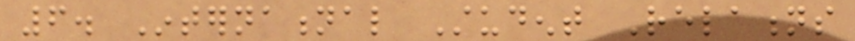6. International Student Relations
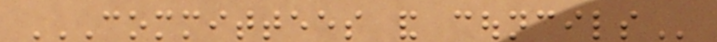COMMITTEES AND COUNCILS
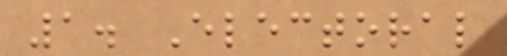1. Electoral
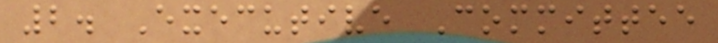2. Executive Committee
